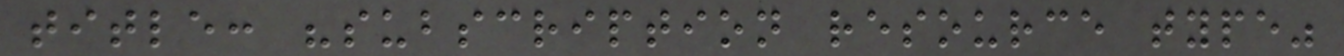title: "subscription resource type"
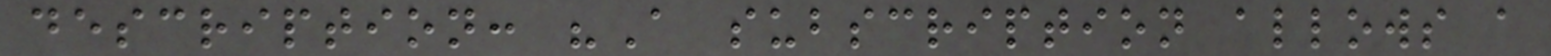description: "A subscription allows a
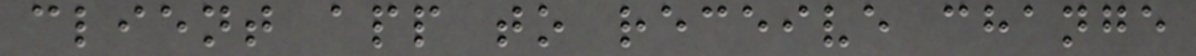client app to receive change
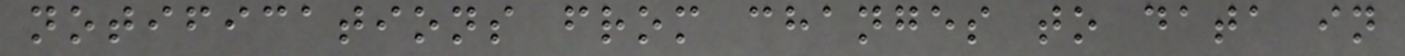notifications from changes to data in
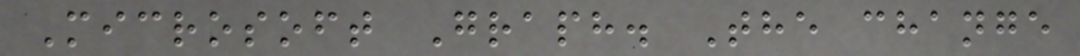Microsoft Graph. The change
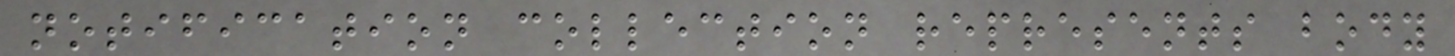notification collection represents body
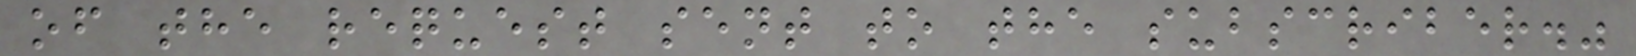of the request sent to the subscriber."
